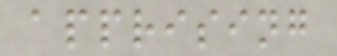apprising
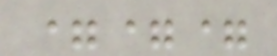===
